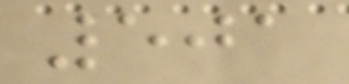501
